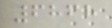6868
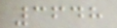3648
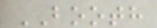BOOTH
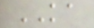KA
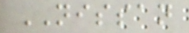NISSAN
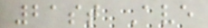21st Ave
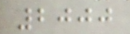2000
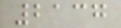2137
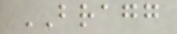BRAGG
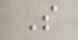S
